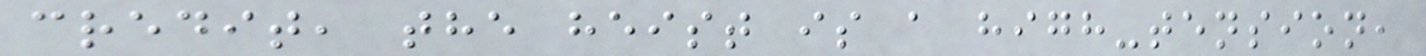credit, the heist is a high-tension,
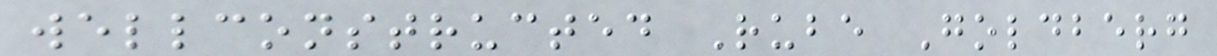wellconstructed Rube Goldberg
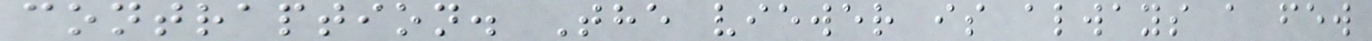contraption. The viewer is always a few
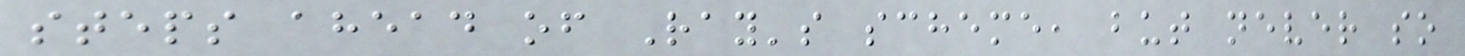steps ahead of Ray's scheme, but never so
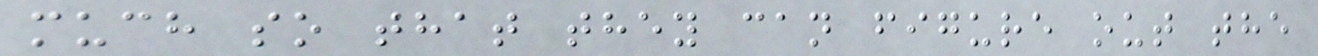much so that they can figure out the
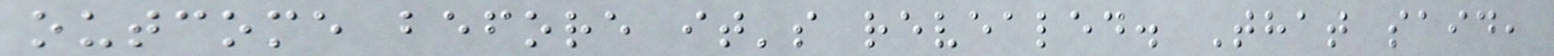outcome before it's revealed. That said,
